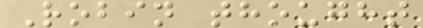Robin thought
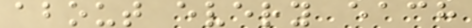about every each
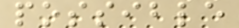possible
